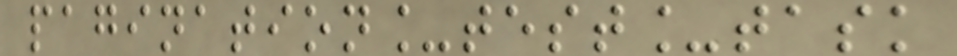pagination_test_task
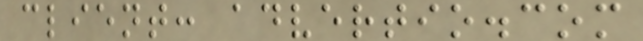client: advertio.com
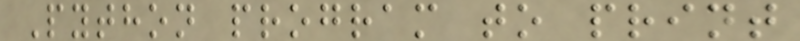Python program to print
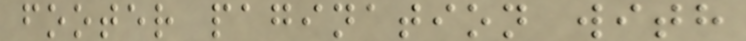footer pagination with
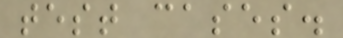test cases.
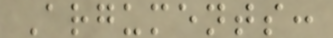Arguments:
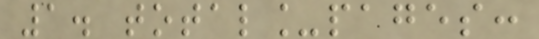1. total_pages:
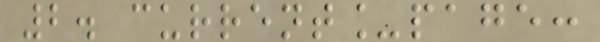2. current_page:
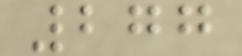277
